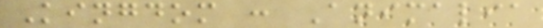Kingdom : Animalia
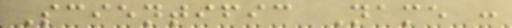Scientific Name :
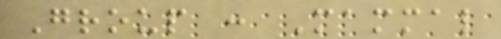Group : Mammal
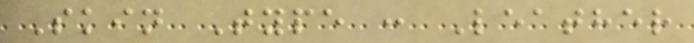Skin Type : Leather
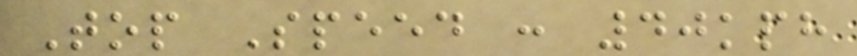Top Speed : 40kph
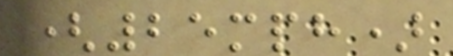(25mph)
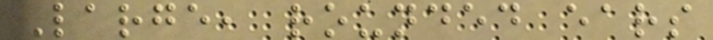Large, rounded ears
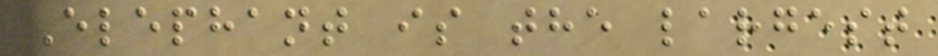Elephant is the largest
